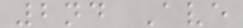2nd Ave
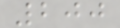200
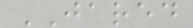JARED
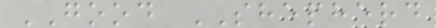GOOD SHEPHERD
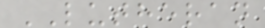LUTHERAN
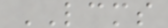LCMS
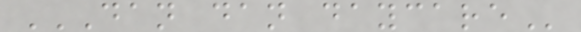DAN DAN DAYCARE
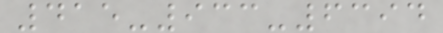415-933-6394
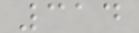314
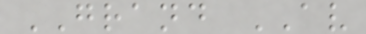GRAND AV
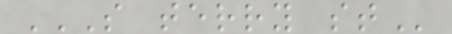S TERRY ST
